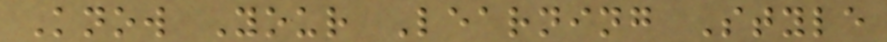Know Your Learning Style
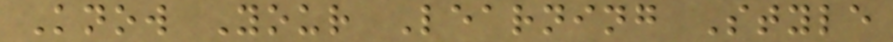Know Your Learning Style
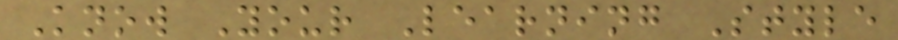Know Your Learning Style
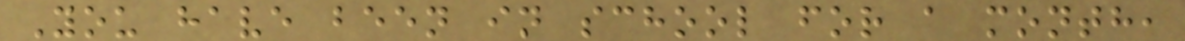You have been in school for a month,
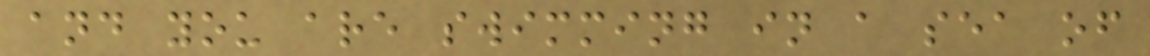and you are swimming in a sea of
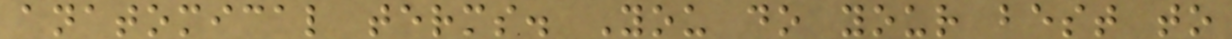anatomical terms. You do your best to
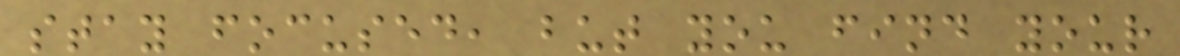stay focused, but you find your
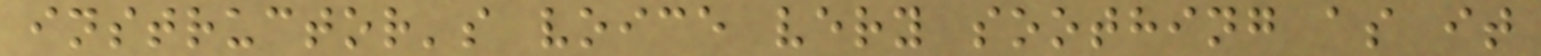instructor's voice very soothing as it
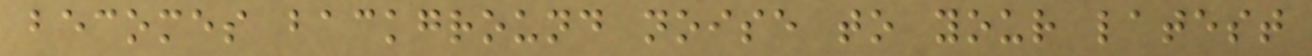becomes background noise to your latest
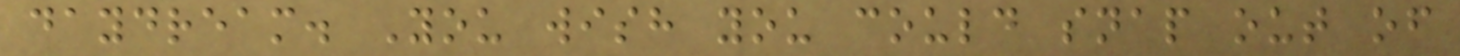daydream. You wish you could snap out of
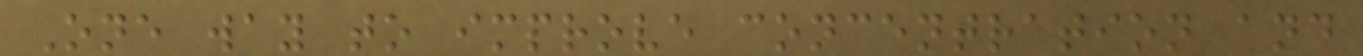One way to improve concentration and
